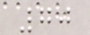70
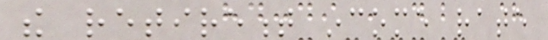the retirement income rate
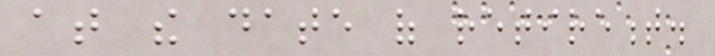at the date of retirement.
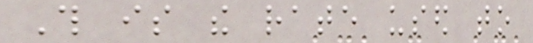This is the rate used to
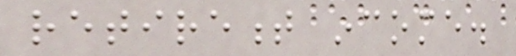retirement income.
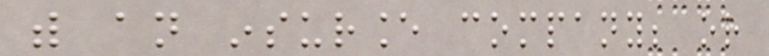with an insurance company; or
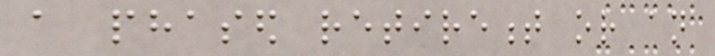a phased retirement or an
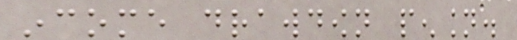income drawdown pension.
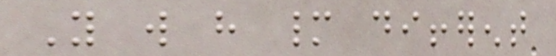You will have many different
